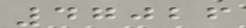47026
